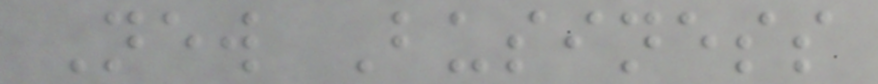New Business
